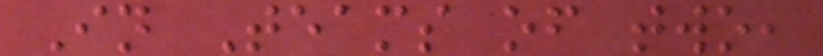In Teams of two,
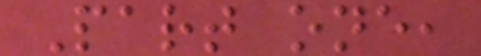Part one,
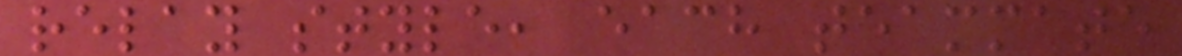relay style, each teammate
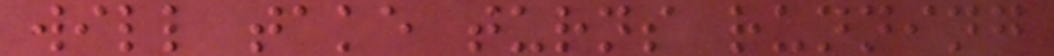will take turns running
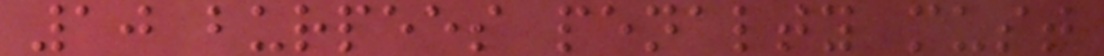10 burpees penalty must
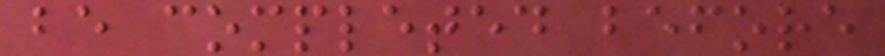be completed before
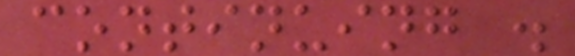continuing .
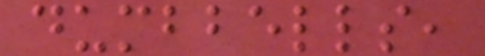dumbbells,
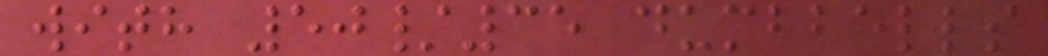with 50/35 dumbbells
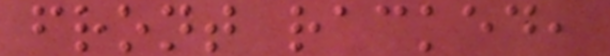front racked,
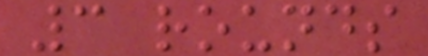3 rounds
